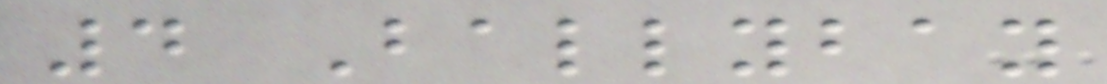4 Ballybay
